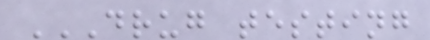DRUG TESTING
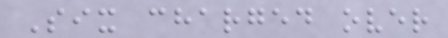Six charged over
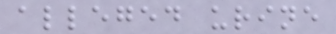alleged urine
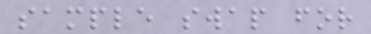sample swap for
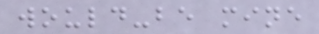would-be mine
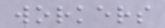workers
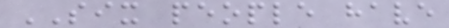SIX people have
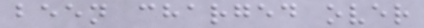been charged over
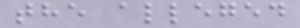the alleged
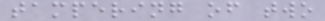tampering of two
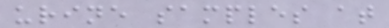urine samples at
